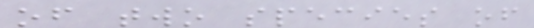of two species of
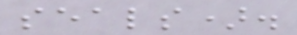seals).
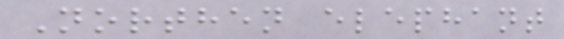Northen elephant
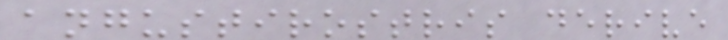angustirostris derive
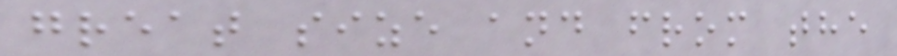great size and from the
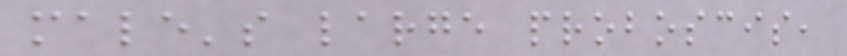male's large proboscis,
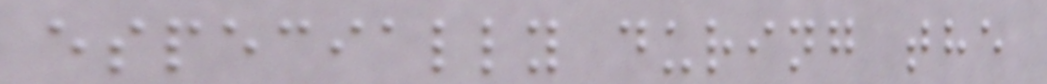especially during the
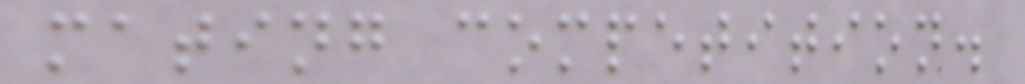mating competition.
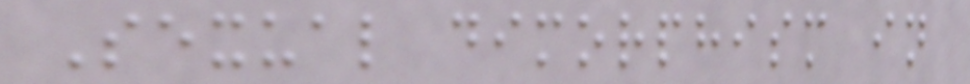Sexual dimorphism in
